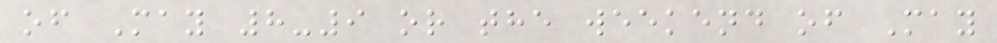of May 8-9 or the weekend of May
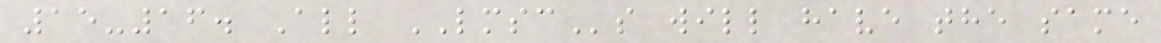15-16. All LMSCs will have the same
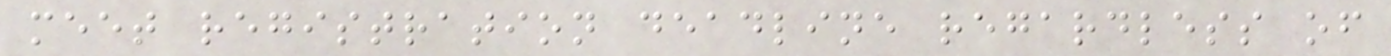meet registration deadline regardless of
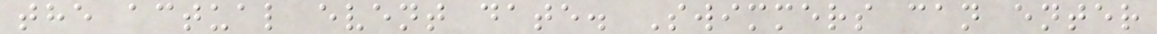the actual event date. Swimmers can enter
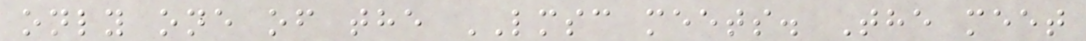only one of the LMSC meets. The meet
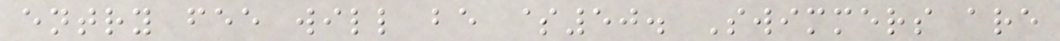entry fee will be $50. Swimmers are
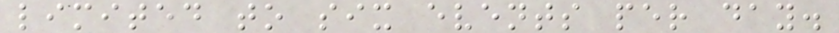limited to six events per day.
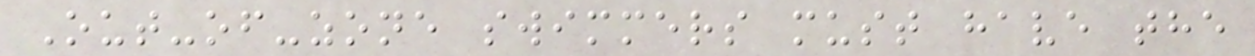Out-of-zone swimmers must have the
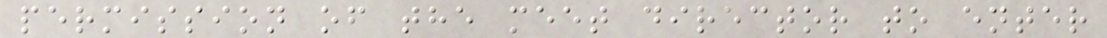permission of the meet director to enter
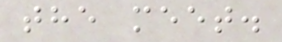the meet.
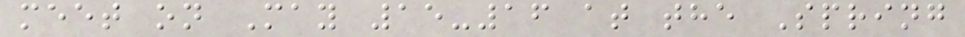meet on May 15-16 at the Spring
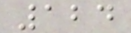124
